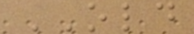OLD
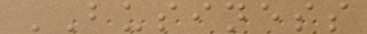BUSINESS
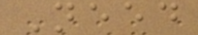Need
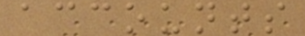accounts
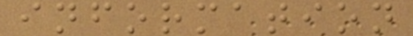information
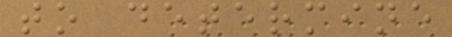to determine
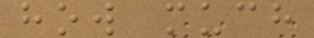how much
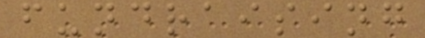fundraising
